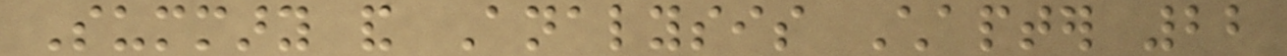Summary and Analysis Chapter 22
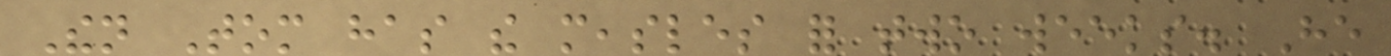Then Tom has the measles for two weeks. He
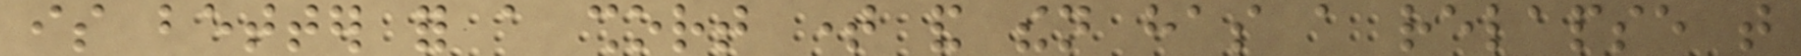is better for a short time and then has a relapse that
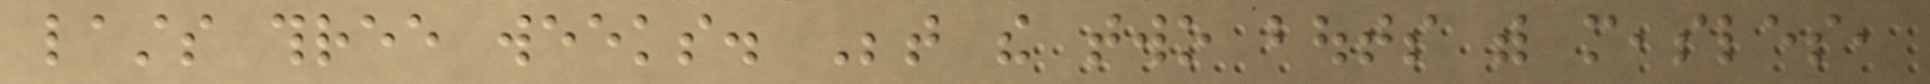lasts three weeks. Between the two bouts with measles,
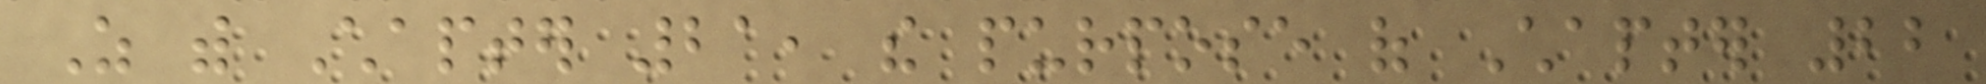As with Chapter 21, the purpose of Chapter 22
